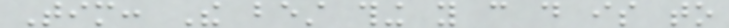Tim: The best thing you can do is to
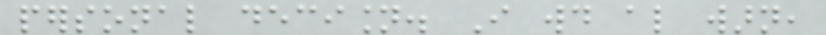personal decision. I would also warn,
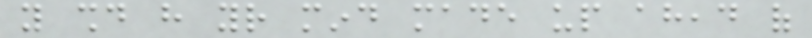you should have your mind made up ahead of
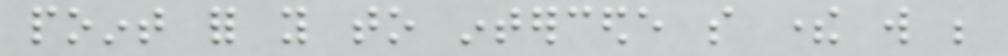point for you to intercede so there will be
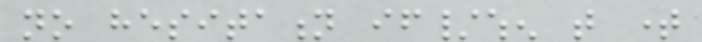no hesitation if/when that time
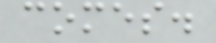comes.
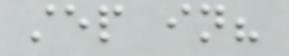step in?
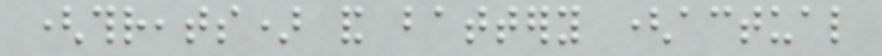(threats) and battery (actual
